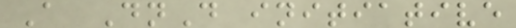A DnD initiative
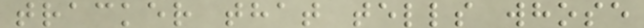tracker that tells whose
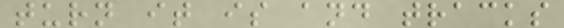turn it is and tracks
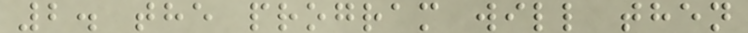2. the program will then
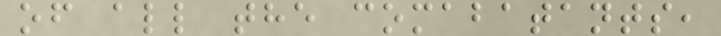of all the comabatants,
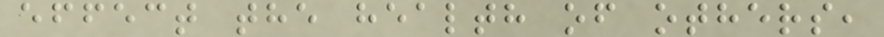effect the health of others,
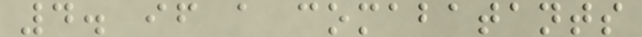4. if a comabatants
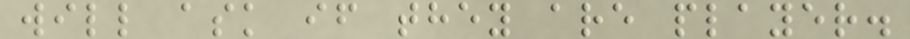will ask if they are player.
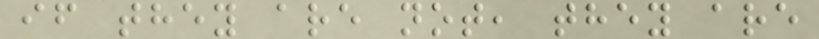if they are not, they are
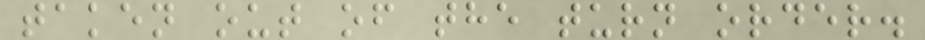taken out of the turn order.
